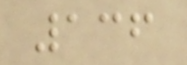136
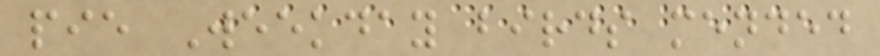pie Weekday birds mended
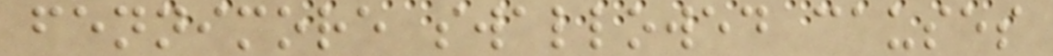fennimore swallowed causes
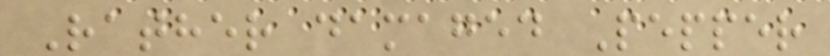Rather damaged Pepper
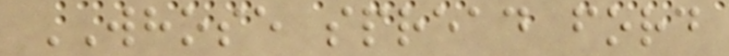WHOSE spread ford
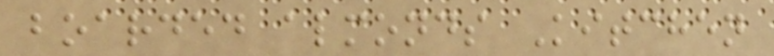boarded almonds Kitchen
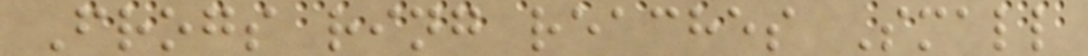Frogs ring reaches Small
